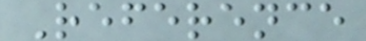Reference
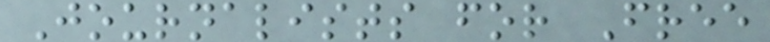Journalists for Free
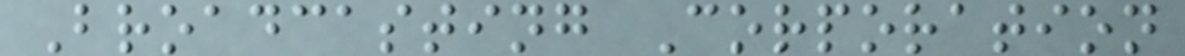Broadcasting Corporation
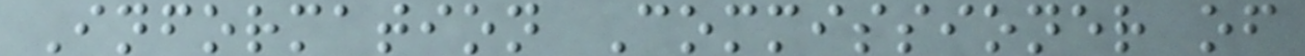Information Commissioner of
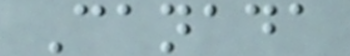Canada
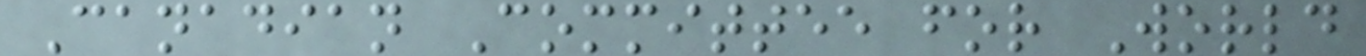Canadian Committee for World
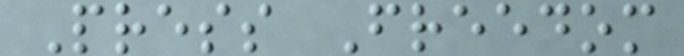Press Freedom
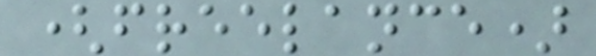(freelance)
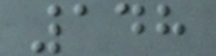148
